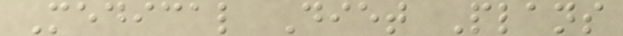Medical Diet Plans
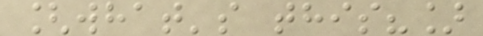[what's this?]
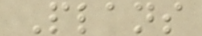Plans
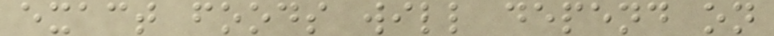exact foods will depend on
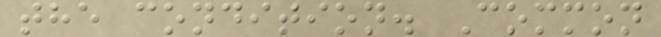the condition. Common
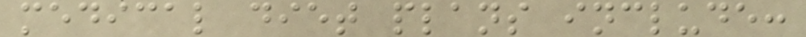medical diet plans include:
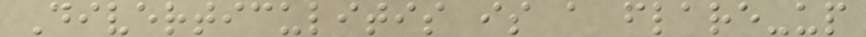Diverticulitis is a flare-up
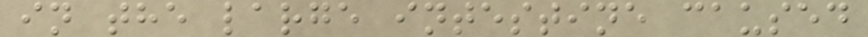in the large intestine caused
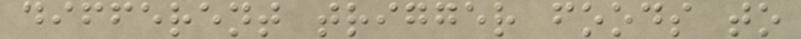different trigger foods to
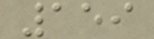159
